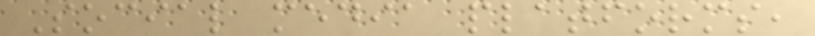Social media platforms,
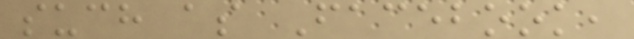such as Facebook,
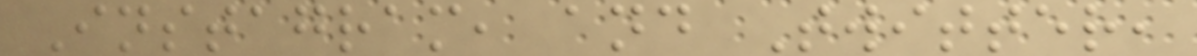Instagram, and Twitter,
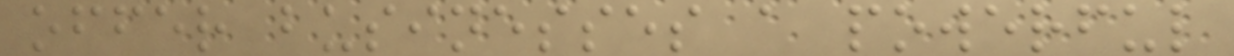offer businesses a powerful
